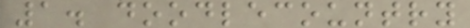1. doodlecountry
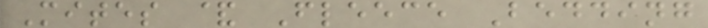Mites & Fleece Bedding
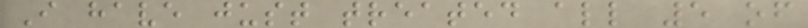I have just treated all 5 of
